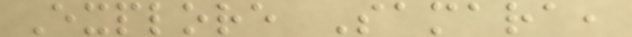Explore Samara,
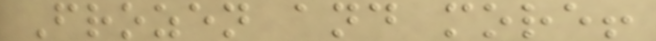Frozen and more!
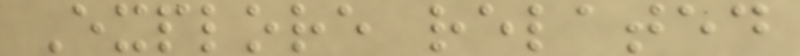Explore related
